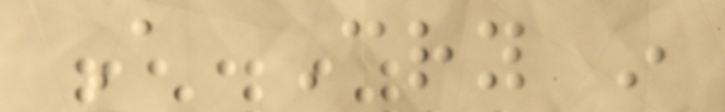A Cry in
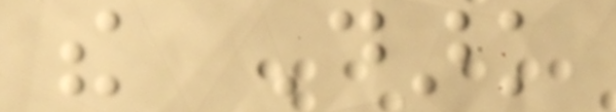the Dark
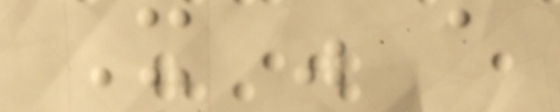It was a
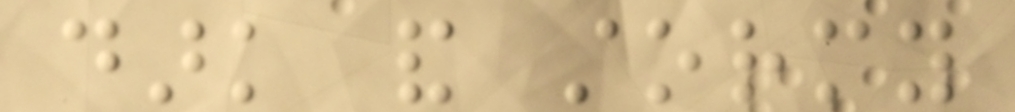dark and stormy
